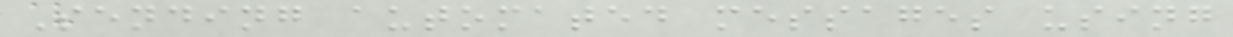Sending automated messages using
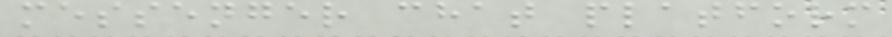messenger chat platform
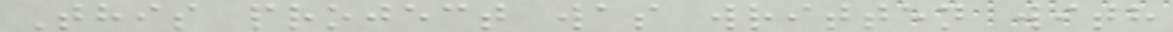This project was written with
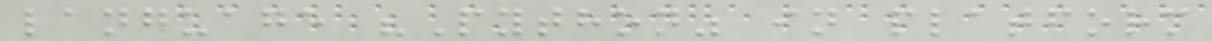language "Python" in platform
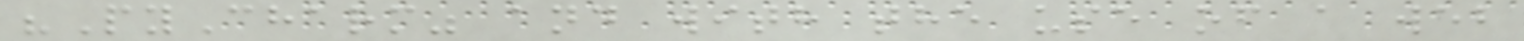"PyCharm" and with the use of a web
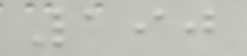190
